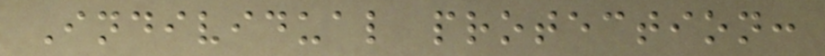Individual protection:
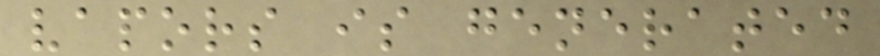vapors is generated
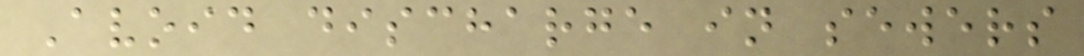Avoid discharge in sewers
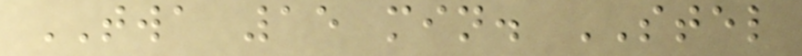TWA 15 min. STEL
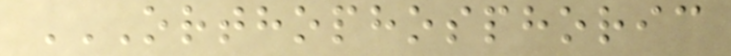ORTHOPHOSPHORIC
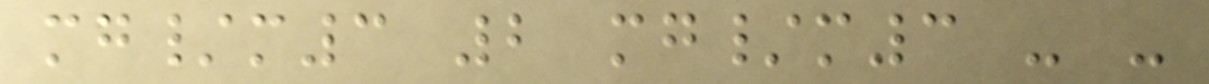mg/m3 2 mg/m3 - -
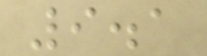9.1
